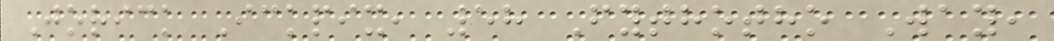Jorick Ickpix, 58 Fythotho Way,
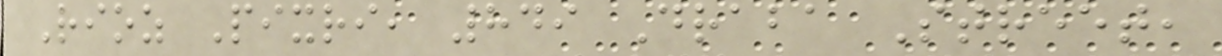Rioz Pixri, 849 Draba Street,
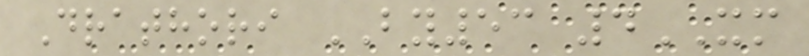Drathori BY53 4XM
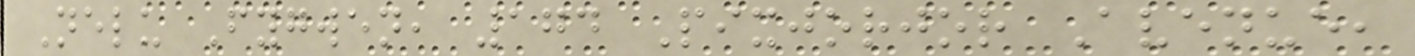Nelu Fygwen, 174 Pixjorjor Avenue,
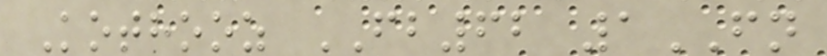Kothooz FB62 1FN
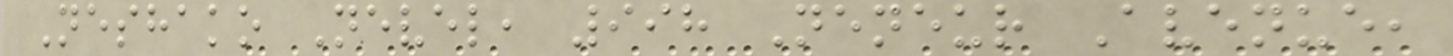Neshako Nevel, 998 Neneur Avenue,
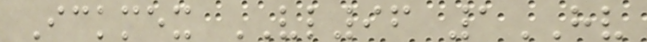Ickmex VL96 1HV
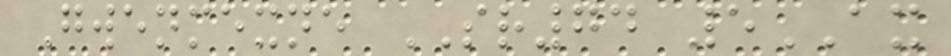Gwenmexne SR74 5AX
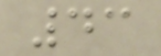43
